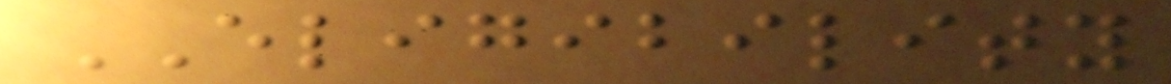ELIGIBILITY
